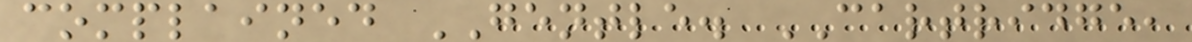complained GENTLE. CARTRIDGE,
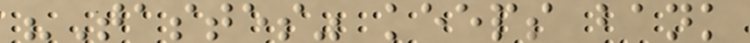"Tastes" keeps bank
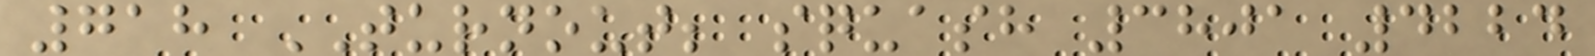718 TURNOUT; squash 3801 4224
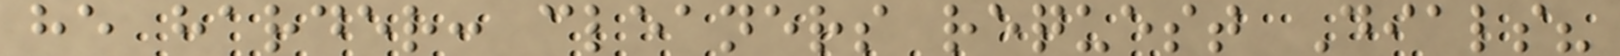he harder: cleaners request Dials?
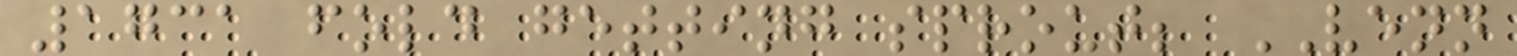1731 fold getting sprout; VENN
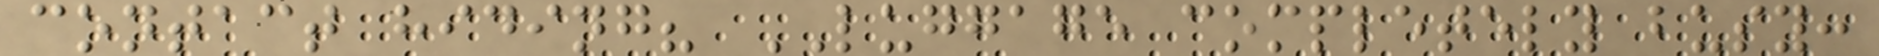contact hiding? LUGGAGE completely busy:
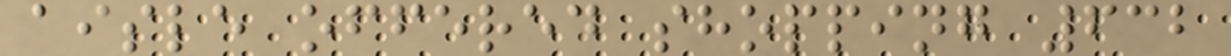aisle offered shopping 632
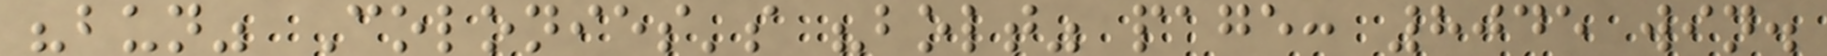"bun" Colonies's "bolt" page: 8045 win.
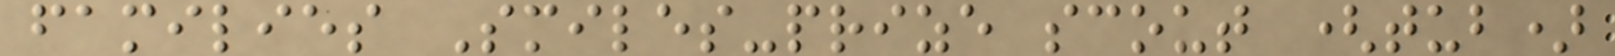families Smiles-prize scout (tub)
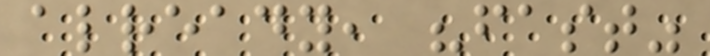already, "fast"
